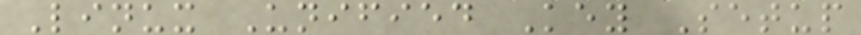Linux Unified Key Setup
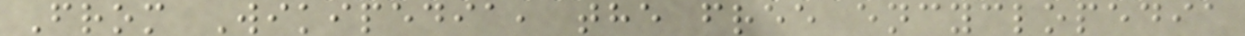From Wikipedia, the free encyclopedia
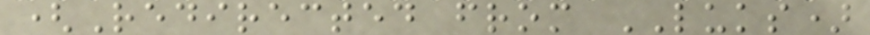(Redirected from LUKS)
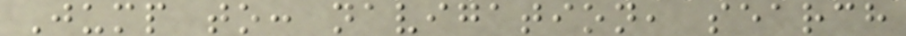Jump to: navigation, search
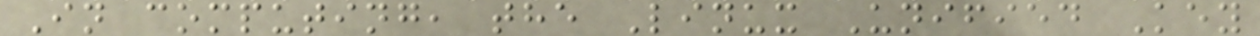In computing, the Linux Unified Key
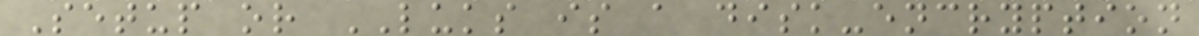Setup or LUKS is a disk-encryption
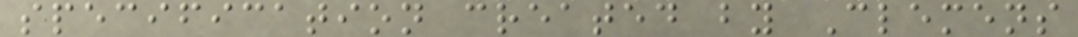specification created by Clemens
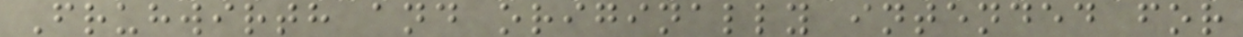Fruhwirth and originally intended for
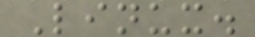Linux.
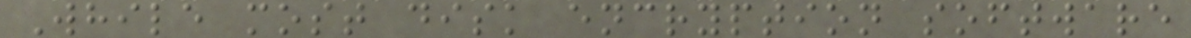While most disk encryption software
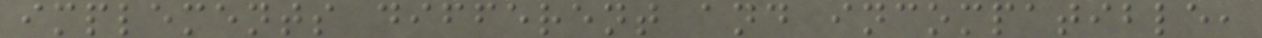implements different and incompatible,
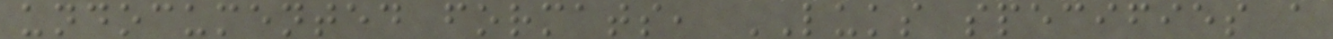undocumented formats, LUKS specifies a
